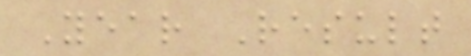Year Result
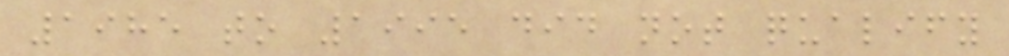1985 to 1995 did not qualify
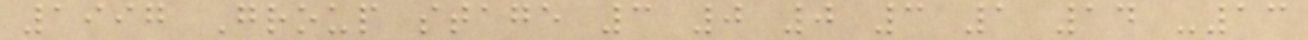1997 Group stage 3 0 0 3 1 14 -13
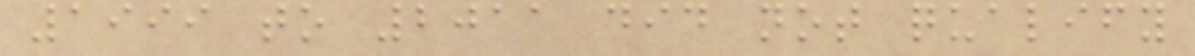1999 to 2011 did not qualify
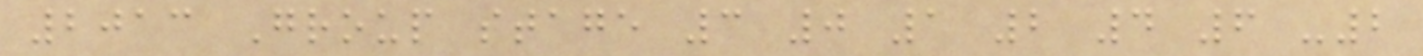2013 Group stage 3 0 1 2 4 6 -2
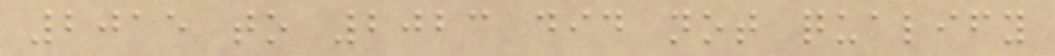2015 to 2023 did not qualify
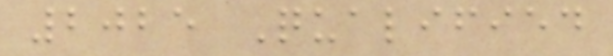2025 Qualified
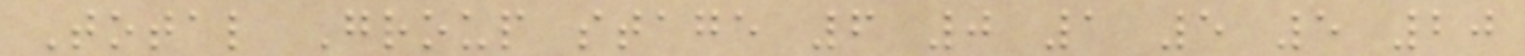Total Group stage 6 0 1 5 5 20
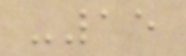-15
